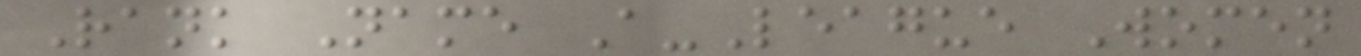Rank Name A-League Women
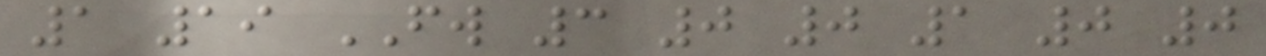1 19 FW 3 0 0 1 0 0
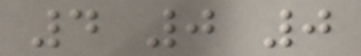4 0 0
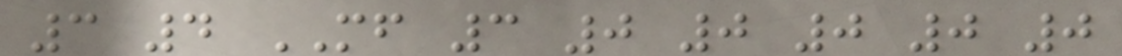3 4 MF 3 0 0 0 0 0
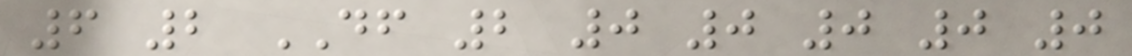6 2 DF 2 0 0 0 0 0
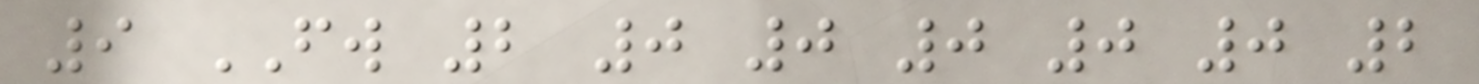9 FW 2 0 0 0 0 0 2
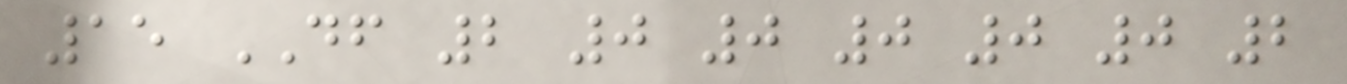15 DF 2 0 0 0 0 0 2
